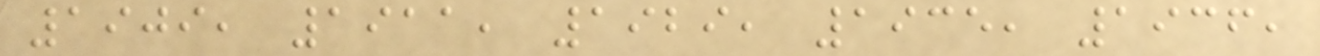1909, 1911, 1929, 1935, 1936,
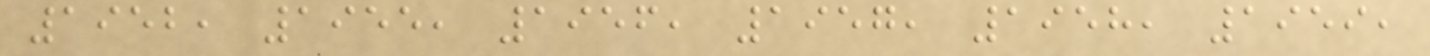1952, 1955, 1956, 1957, 1958, 1959,
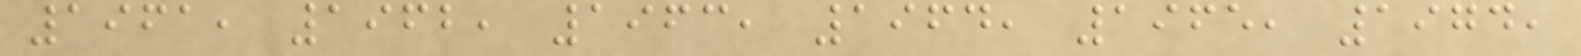1961, 1962, 1963, 1964, 1965, 1974,
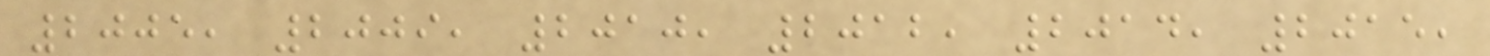2005, 2009, 2010, 2012, 2014, 2015,
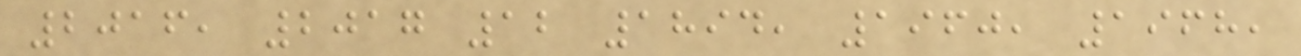2016, 2017 12 1894, 1960, 1968,
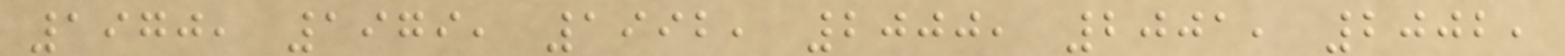1970, 1979, 1992, 2000, 2001, 2002,
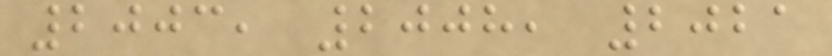2003, 2008, 2021
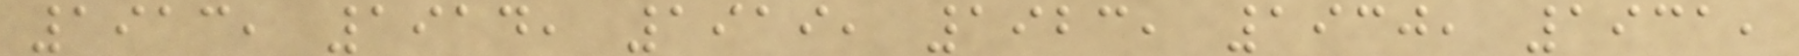1913, 1914, 1919, 1923, 1930, 1931,
